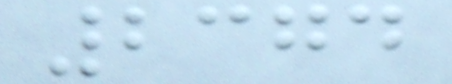2374
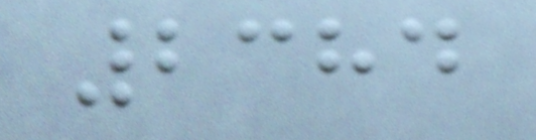2384
